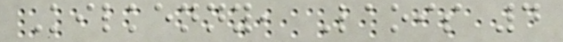Kilkenny, Laois 4
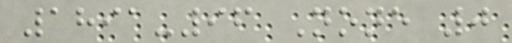1891-96 None 0
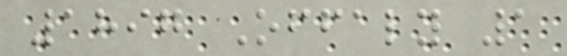1897 Offaly 1
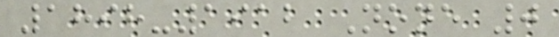1898-1912 None 0
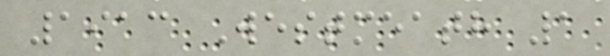1913 Westmeath 1
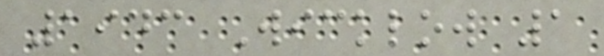1943 Wicklow 1
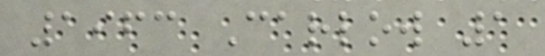1963 Carlow 1
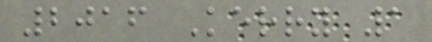2016 Kerry 1
